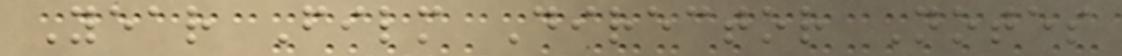Year Film Director Notes
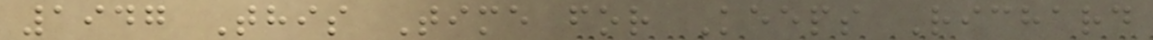1947 This Time for Keeps Richard
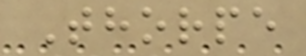Thorpe
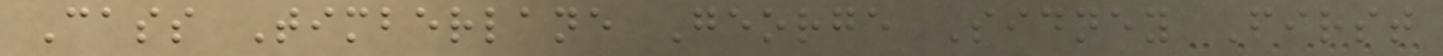Cass Timberlane George Sidney First
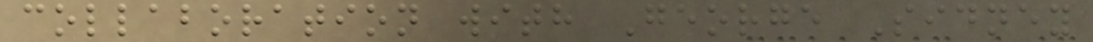collaboration with George Sidney
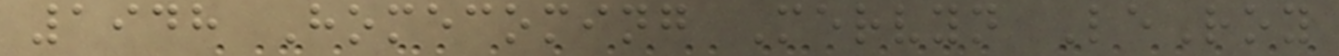1948 Homecoming Mervyn LeRoy
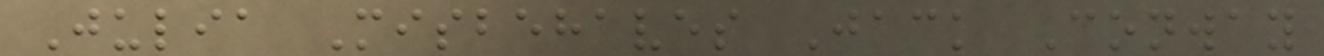Julia Misbehaves Jack Conway
